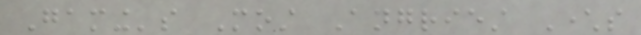Gaming's Most Angriest Characters
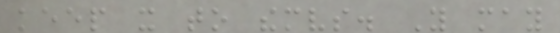keep it to themselves. You may
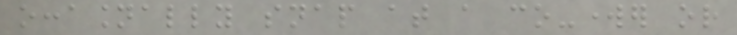occasionally snap at a co-worker or
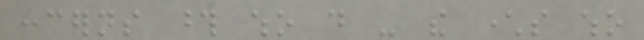concerns those who do - the characters who
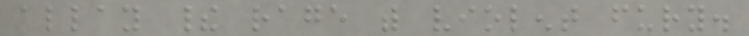allay their rage with violent fury.
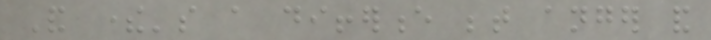And there's a difference between anger and
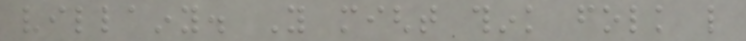villainy. You might think folk like
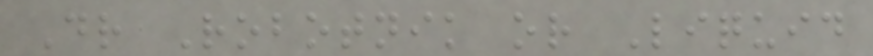Dr Robotnik or Liquid
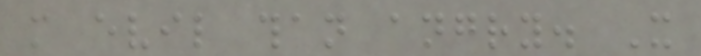more evil than angry. It
